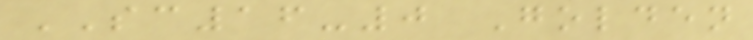SC16-0 Golden
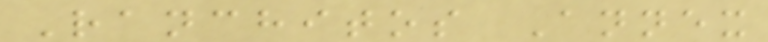Ranchitos Annex
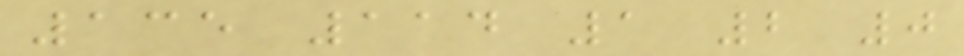135 114 1 2 0
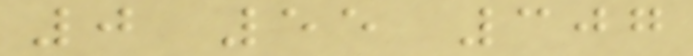0 55 307
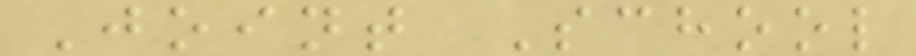Joint School
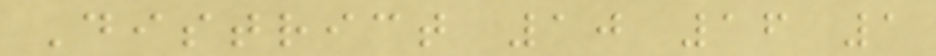District 10 16 1
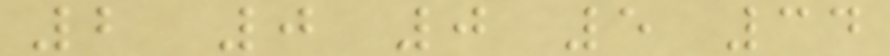2 0 0 5 34
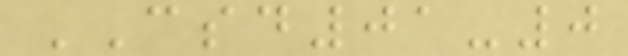CSD01-0
